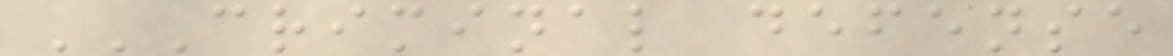CRIMINAL DEFENSE
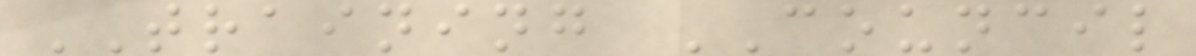TRAINING COUNCIL
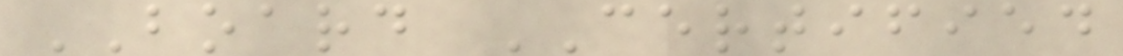BOARD CERTIFIED
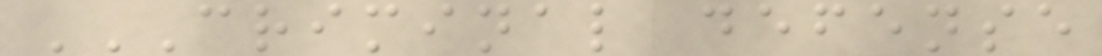CRIMINAL DEFENSE
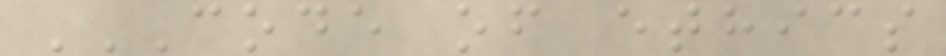CODE OF ETHICS
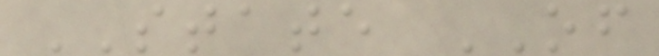STATE OF
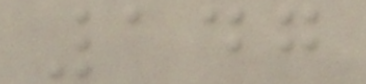147
